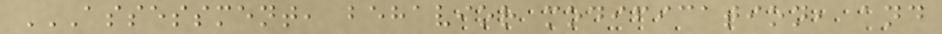ASSESSMENT, BEHAVIOR MODIFICATION, AND
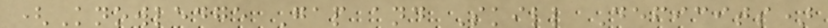(Knowledge Gap and Skill Deficits)
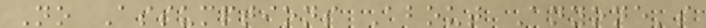No Assumptions About Anyone's
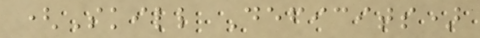(Skill Deficits)
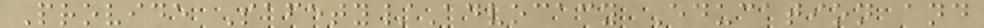Provide Safety/Advocacy Education and
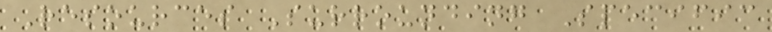Resources Surrounding Specific
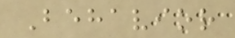Behavior
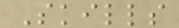Skills
